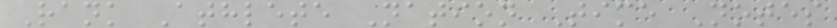Rank Athlete Nation Time Notes
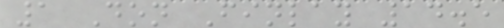1 Don Finlay 14.5
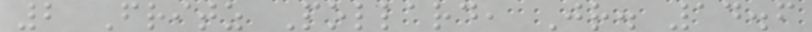2 Fritz Pollard, Jr. 14.6
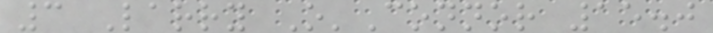3 Larry O'Connor 15.0
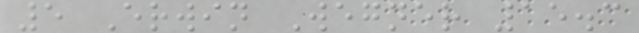5 Erwin Wegner 15.3
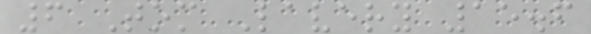6 Tom Lavery 15.6
